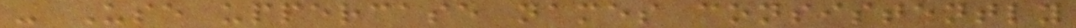- Use uppercase names consistently
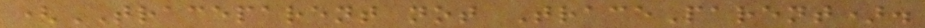(TRACEPARENT not TraceParent).
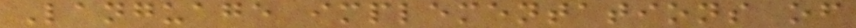Language implementations of
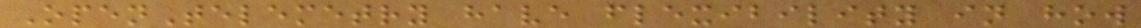OpenTelemetry have flexibility in how
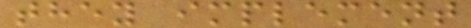they implement
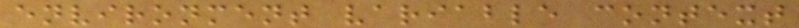environment variable context
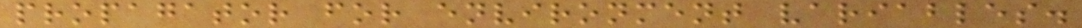propagator for environment variables.
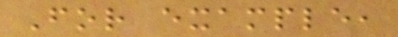For example,
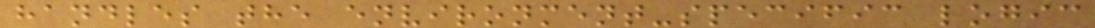handles the environment-specific logic
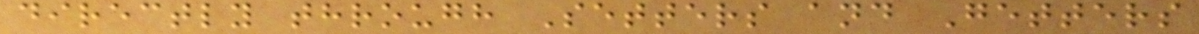directly through Setters and Getters
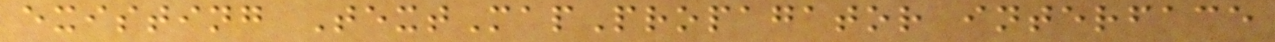existing TextMapPropagator interface
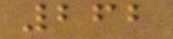262
